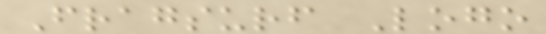Fragsurf Logo
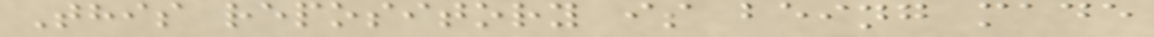This repository is being made
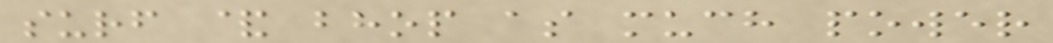surf & bhop as much power
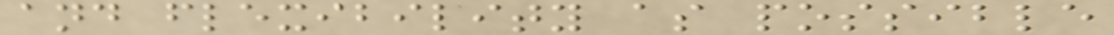and flexibility as possible
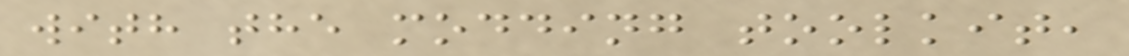with the modding toolkit,
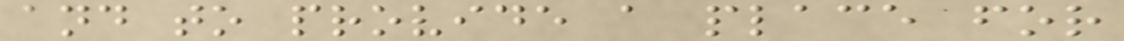and to provide a place for
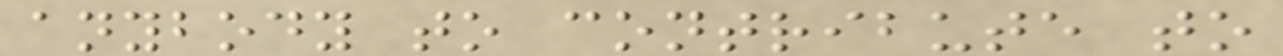anybody to contribute to
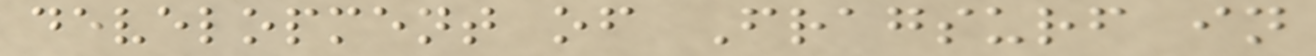development of Fragsurf in
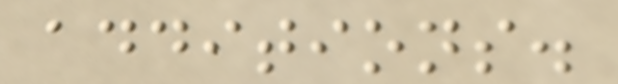additions.
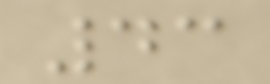43
